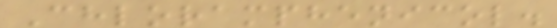Chloramphenicol.
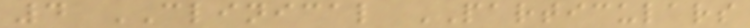4 CLINICAL PARTICULARS
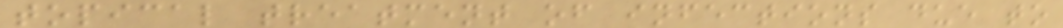topical treatment of infections due to
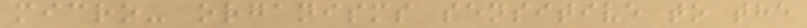micro- organisms sensitive to the
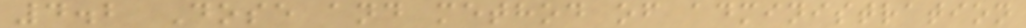4.2 Dose and method of administration
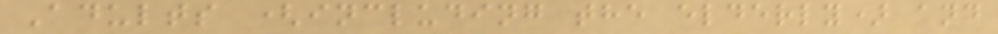Adults (including the elderly) and
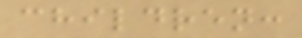children:
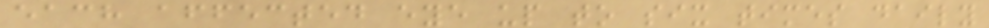each affected eye up to six times daily
